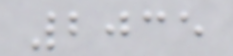2035
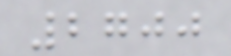2700
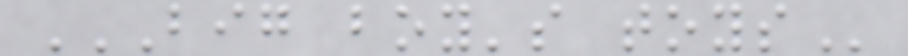BIG BOY'S TOYS
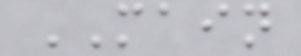MAIN
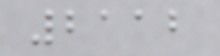2112
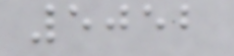5052
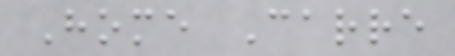Home Carre
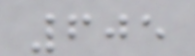605
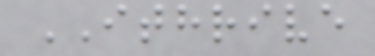ITHRIVE
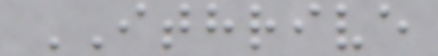ITHRIVE
